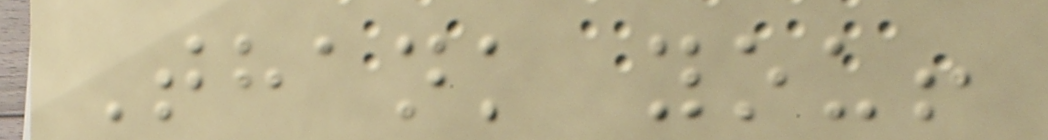Thank you!
